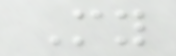My
